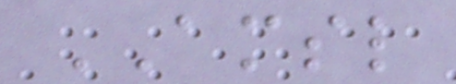AMSL
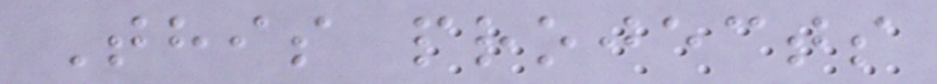This projects
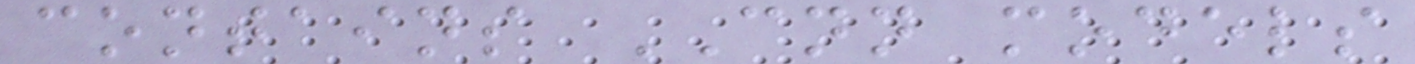contains CNN models
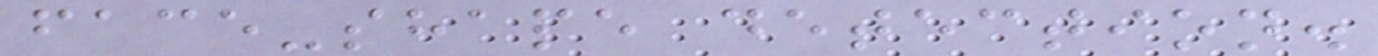face-shape detection.
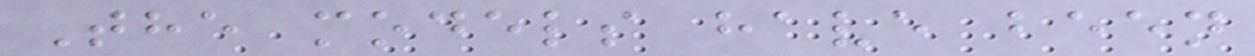The models have been
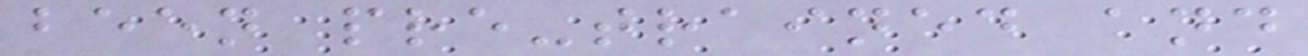been pre-trained and
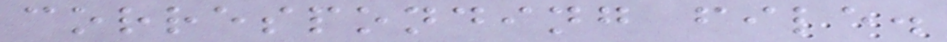corresponding file.
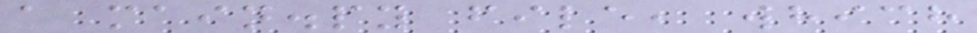a main.py file, which
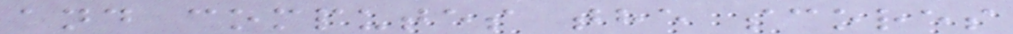and computes the scores
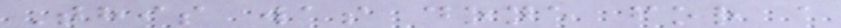This was done for a
